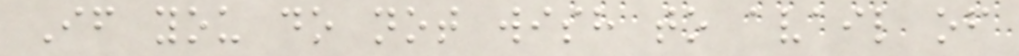If you do not wish to avail of
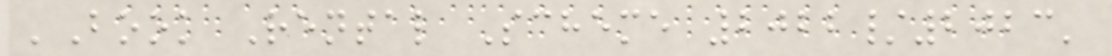'Book Rental Scheme 2022/2023'
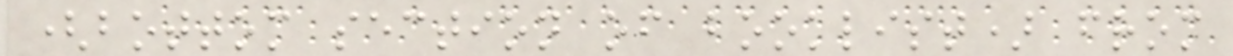(bottom section of booklist) from
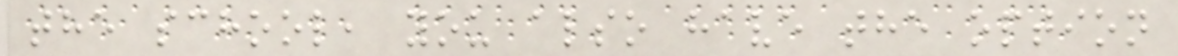the school, you also have the option
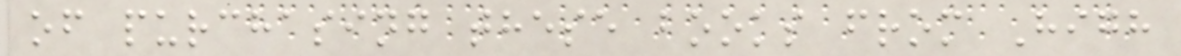of purchasing these books from High
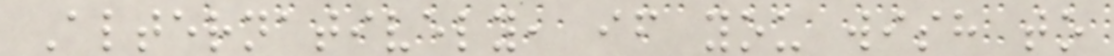Alternatively, if you wish to
